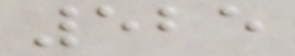525
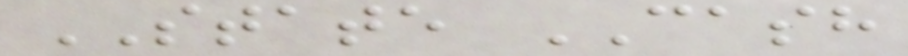STATE CASH
